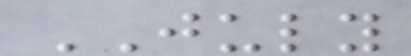JULY
